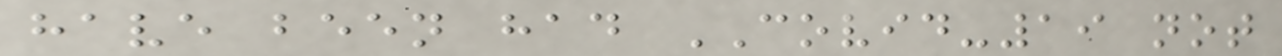have been had COVID-19 not
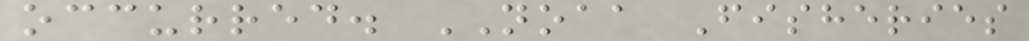occurred. NOAA Fisheries
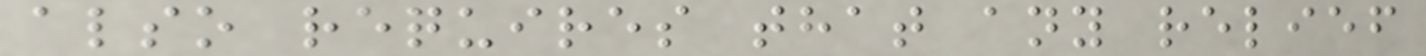also requires that any relief
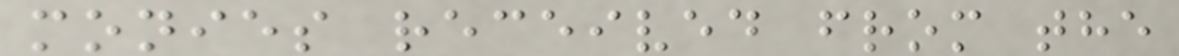monies received from the
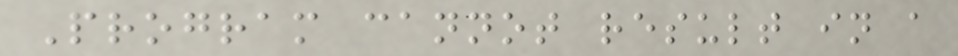Program cannot result in a
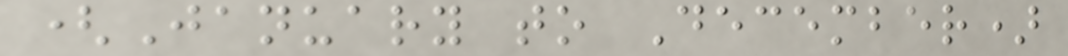(January to December)
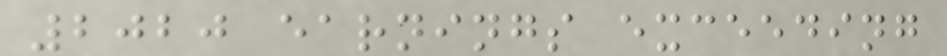2020 earnings exceeding
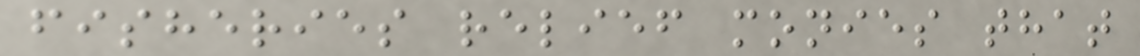fisheries relief monies that
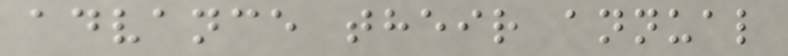advance their annual
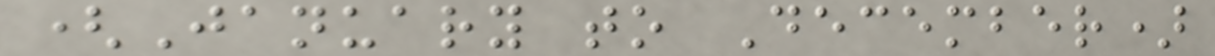(January to December)
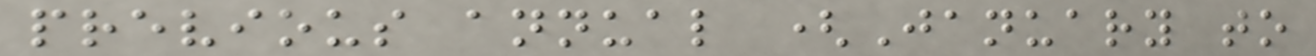previous annual (January to
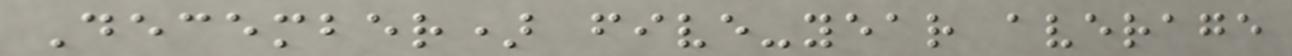December) five-year average
